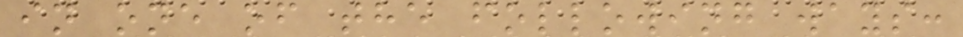in one of the following ways:
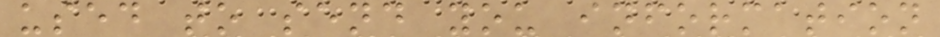used to send you information
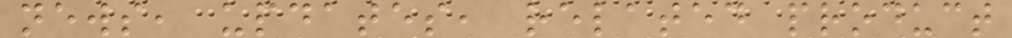news, updates, related product
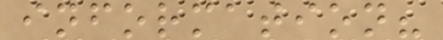information?
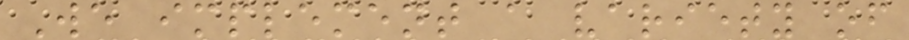We implement a variety of
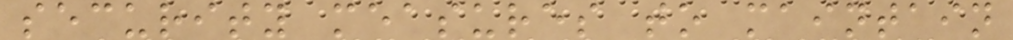security measures to maintain
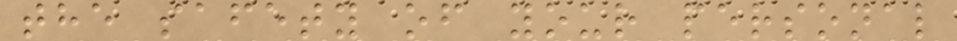the safety of your personal
